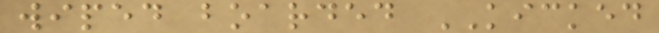wiped boarded KICKED
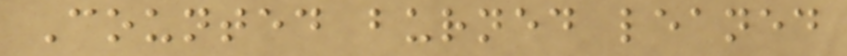Counted burned leaned
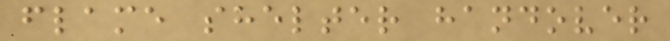flame shelter handover
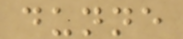dunne
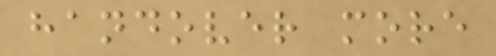handover more
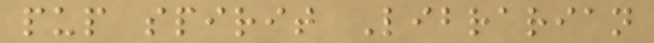pup spirit Librarian
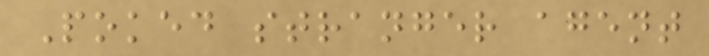Poked stranger agent
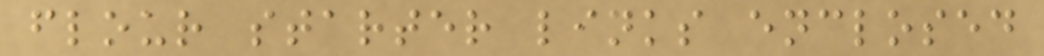flour starter links enclosed
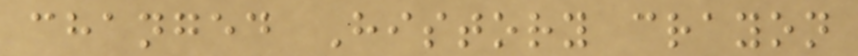changed History crayon
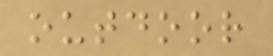outdoor
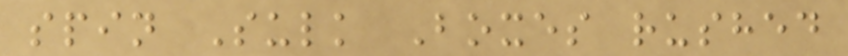spin Sulk Boxes rushed
